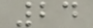24
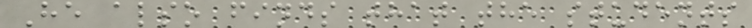He also finds that the students
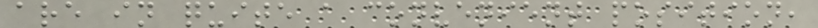are in quite a convenient position,
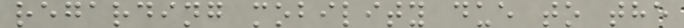regarding mobility due to the
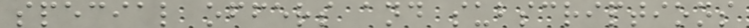special offers and subscriptions
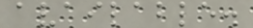available.
